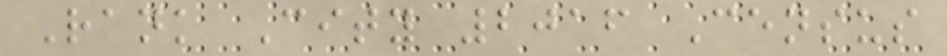Rank City 2016 Census
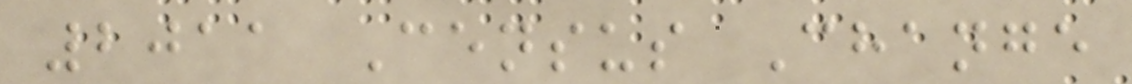2011 Census Change
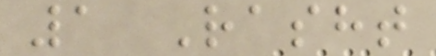1 Rasht
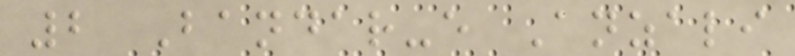2 Bandar-e Anzali
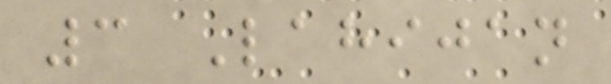3 Lahijan
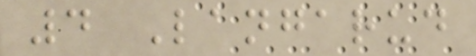4 Langarud
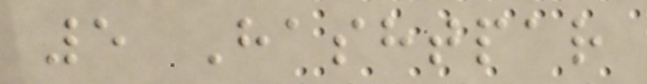5 Hashtpar
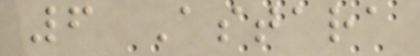6 Astara
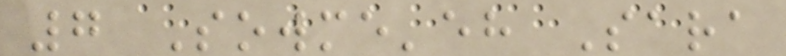7 Sowme'eh Sara
